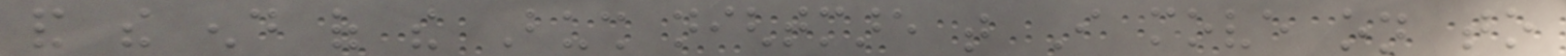and the end of the Bush nightmare that I move on to
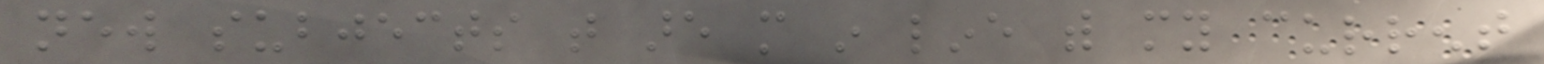new subjects that are more in line with my current
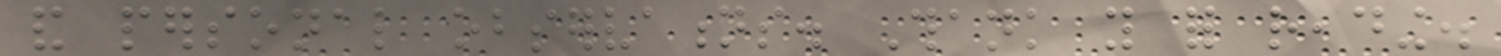and personal observations. Thank you for reading.
